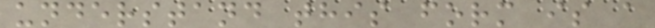understand this form is a
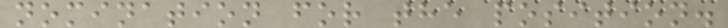nomination for the position.
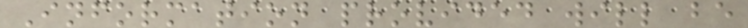Information provided will be
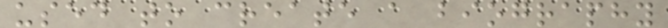used to create a biography
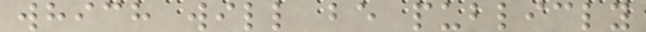which will be publicly
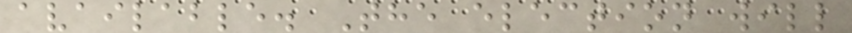available. The election will
